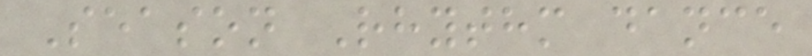Season Rhythm dance
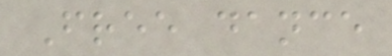Free dance
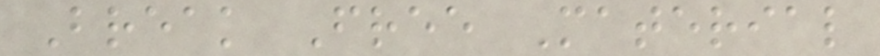Break Free Material
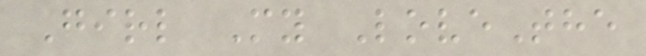Girl My LoveThe
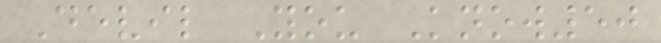Devil You Know50
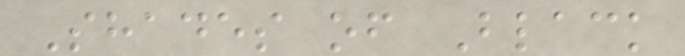Shades of Black
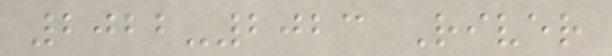2022-2023 River
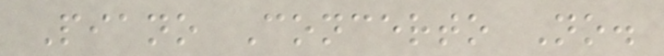Piano Concerto No.
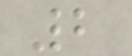2
